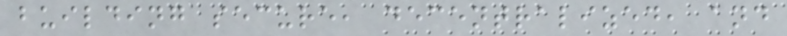building secure, decentralized, and
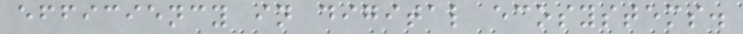efficiency in digital ecosystems.
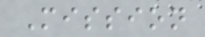Mission
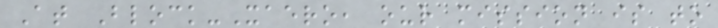At Block-Xaero, our mission is to
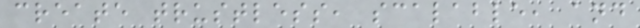create trustless, scalable, and
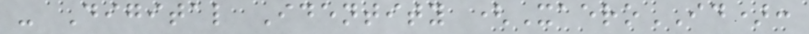- Digital Identity (XaeroID):
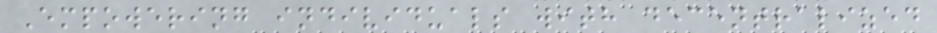Empowering individuals with decentralized
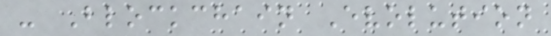- Blockchain Evolution
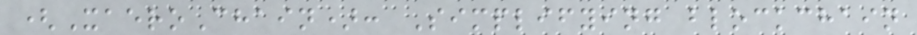(XaeroChain): Simplifying blockchain
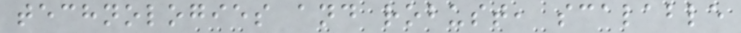technologies and robust, scalable
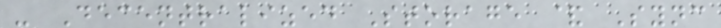- Decentralized Storage & Sync
